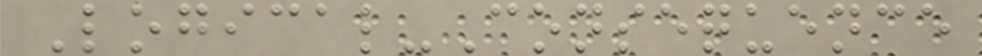Logical-Consequence
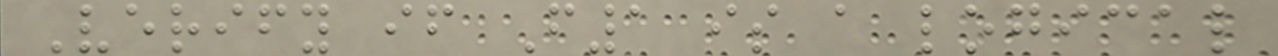Verify if F1 is a logical
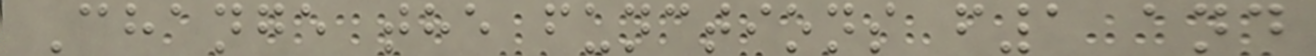Change the functions f1 and
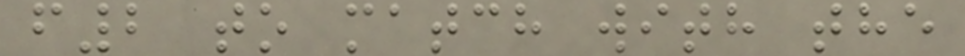f2 to match with the
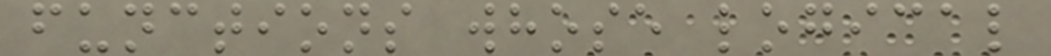functions whose logical
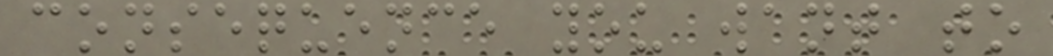consequence you want to
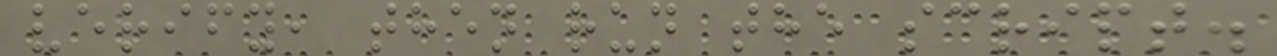verify, then run the script.
